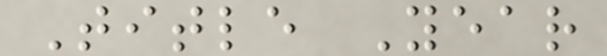Title Year
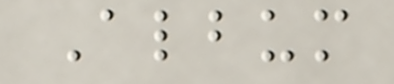Album
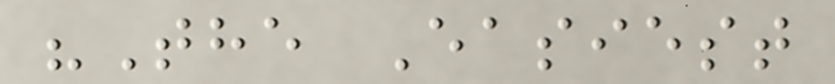"The Easiest
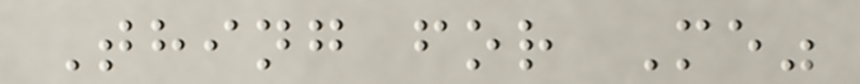Thing for Me"
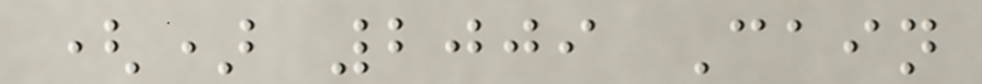() 2009 Cain
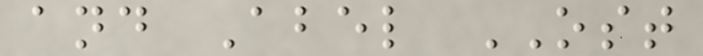and Abel OST
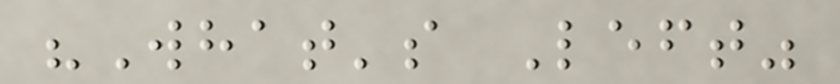"What's Left"
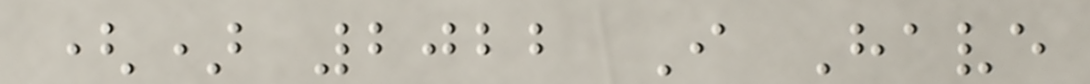() 2022 I Have
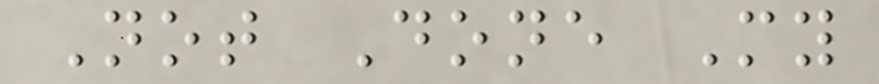Not Done My
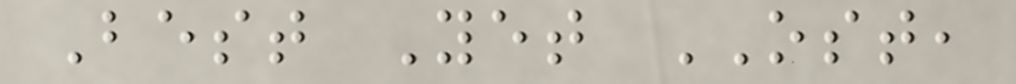Best Yet OST,
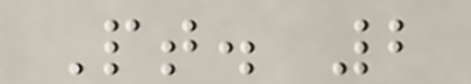Pt. 2
